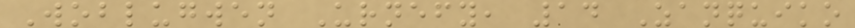Woblugwen Urnefy, 14 Zanquiko
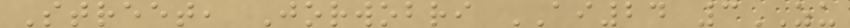Street, Jorwobri AI24 3ZU
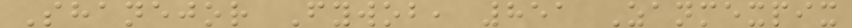Shanejor Fywob, 851 Zanmexpix
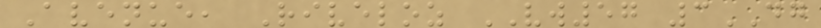Avenue, Riveloz VW57 3DG
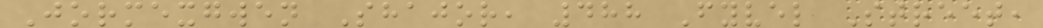Jormexgwen Shajor, 488 Fyvel Street,
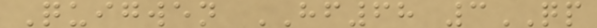Quigwen HF68 3QP
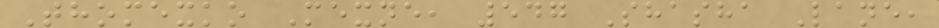Thomexko Mexne, 547 Shasha Lane,
